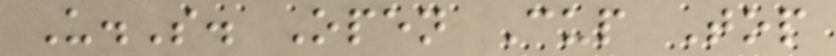U.S. Open Cup Top
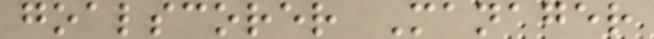goalscorer Manager
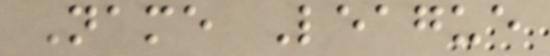Name League
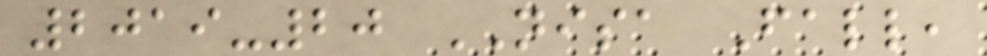2019-20 NISA Fall,
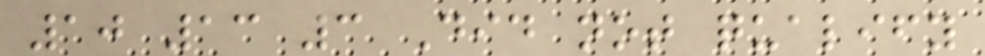10 13 3 Did not qualify
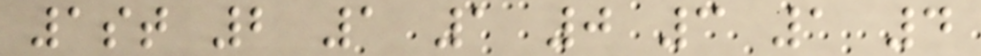1st 2 1 1 0 3 1 4
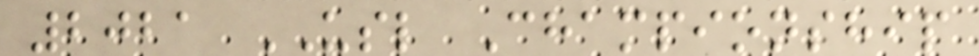2021 USL Championship
